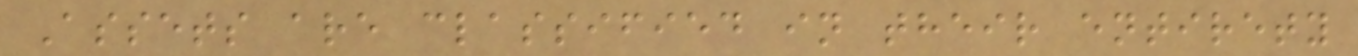Assets are classified in their entirety
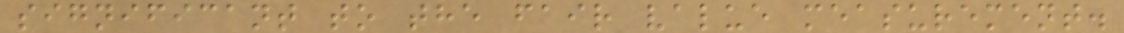significant to the fair value measurement.
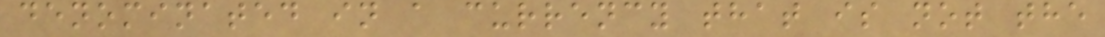denominated in a currency that is not the
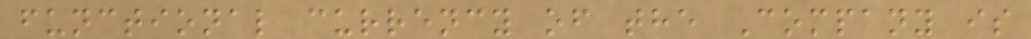functional currency of the Company is
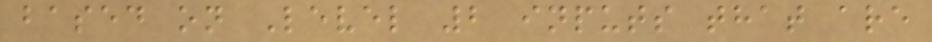based on Level 2 inputs that are
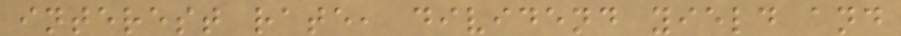interest rate, dividend yield and
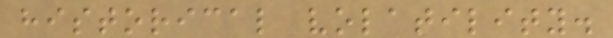historical volatility.
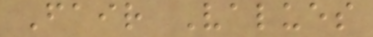Fair Values
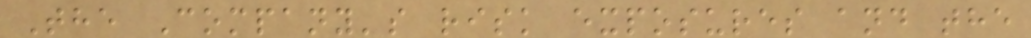The Company's risk exposures and the
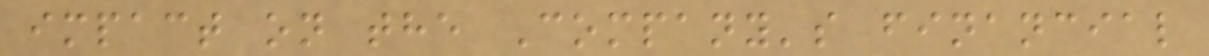impact on the Company's financial
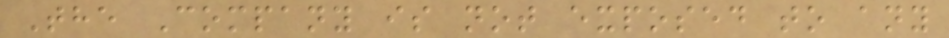The Company is not exposed to any
